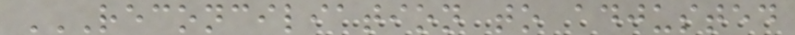RECONCILIATION TO ADJUSTED
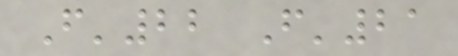F'22 F'21
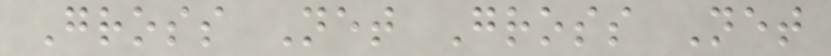Gross Net Gross Net
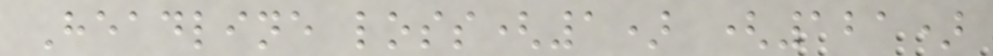Headline loss(1) (121)
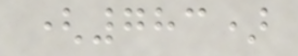(783)
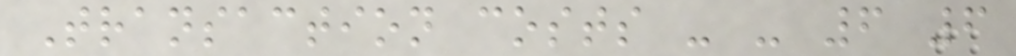Transaction costs - - 6 6
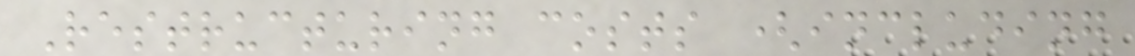Restructuring costs (including
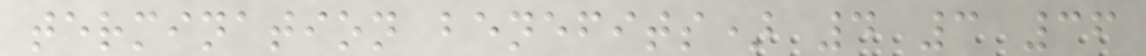termination benefits) 4 3 36
